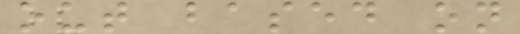out based on
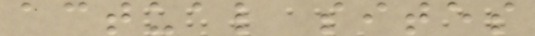actual sites
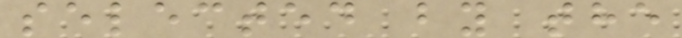selected by the
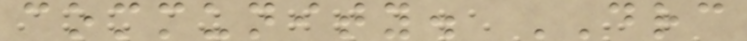community. DRC
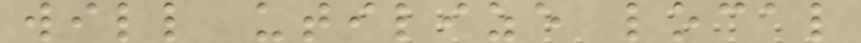will utilize local
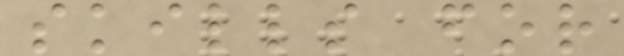skills for
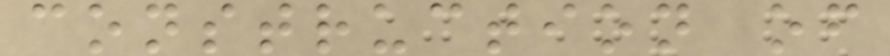construction of
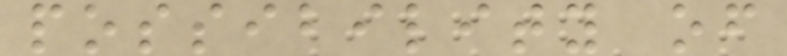possibility of
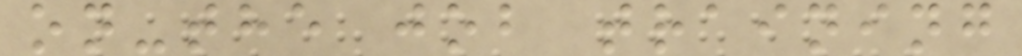on-the job training
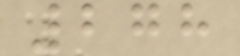278
